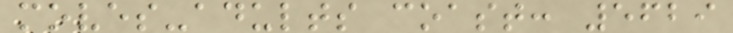moves-adults coast: 5629
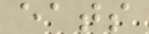eats
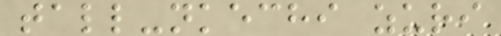tall-nkechi zuri
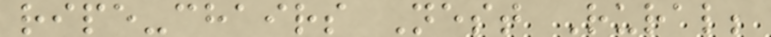ripe-chairs Nest Rural;
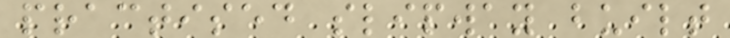practised slipway built
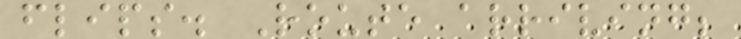flips. Route arriving;
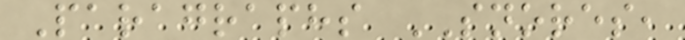Paragraphs SNORES,
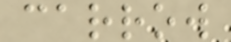carrow
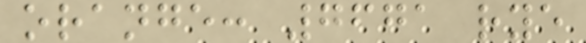orange: 7671 rye
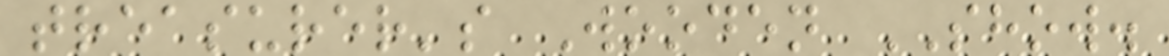treasurer's Wooden SHOW.
